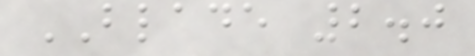BLADE 2.0
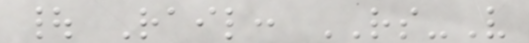| Rail: RS-V
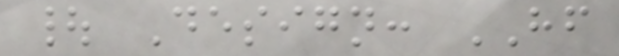| Design: HF
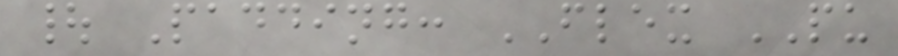| Padding: FLEX PU
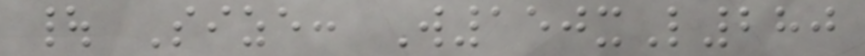| Size: W150xL280
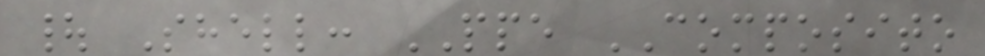| Shell: PPE COMPOSITO
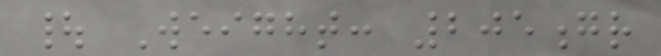| Weight: 205gr
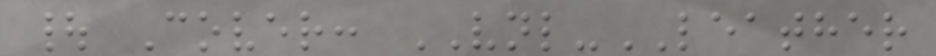| Cover: VNL-LEATHER
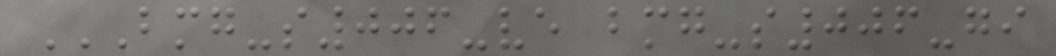BMG-S006-VE BMG-S006-GI
